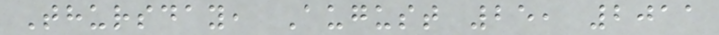Thursday, August 25, 2011
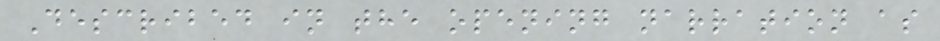Described in the opening narration as
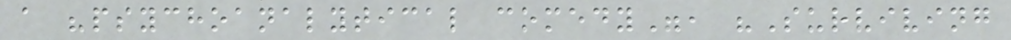a "psychoanalytical comedy", "Surviving
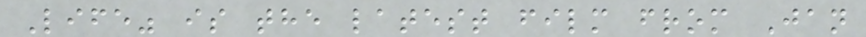Life" is the latest film from Jan
